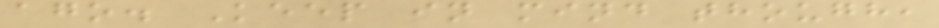ago. Keep in mind though,
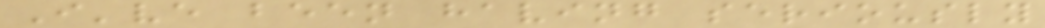I've been having seriously
